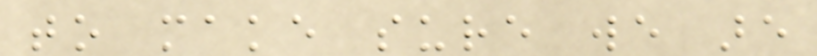to make sure we are
